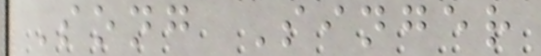Song Singer
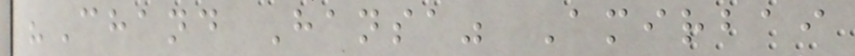"Chand Hansa" Amirbai
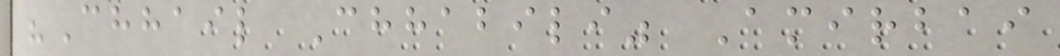"Chhail Chhabili" Amirbai
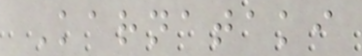Karnataki
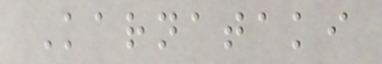Karnataki
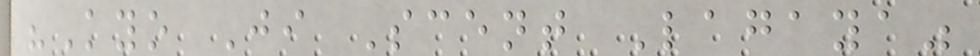"Kyo Ji Scent Lagaya"
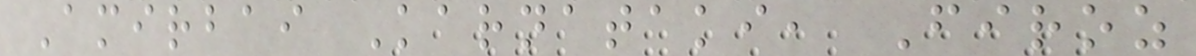Amirbai Karnataki, Firoz
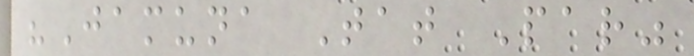"Jamuna Tat Par"
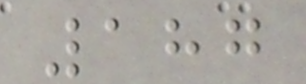187
